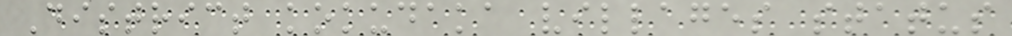District kokudaka villages status
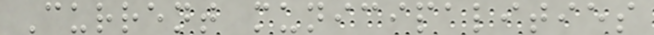Current municipalities
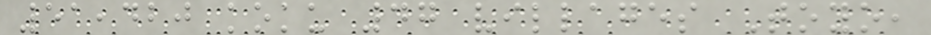51,420 koku 47 villages Toyo,
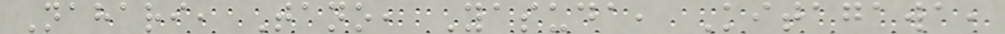Nahari, Tano, Yasuda, Kitagawa,
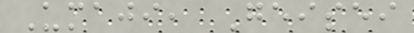Umaji, Geisei
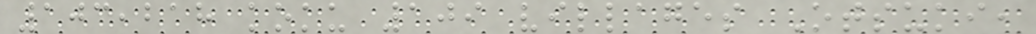103,218 koku 109 villages Otsuki,
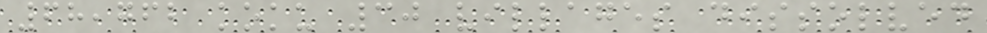68,762 koku 30 villages dissolved
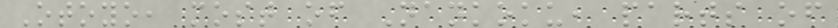Otoyo, most of Nankoku, parts of
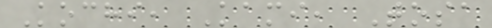Kochi, Kami, Tosa
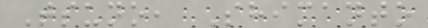Tsuno, Shimanto
